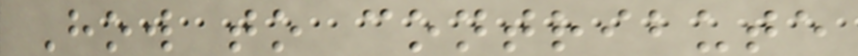How to contribute
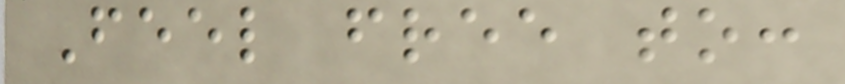Feel free to:
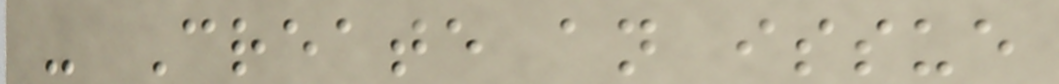- Create an issue
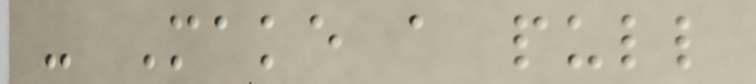- Make a pull
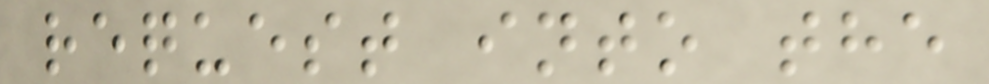request into the
